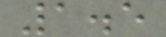1.5
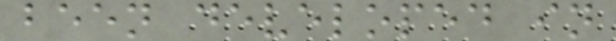been developed in
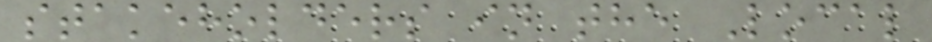stakeholders in the Local
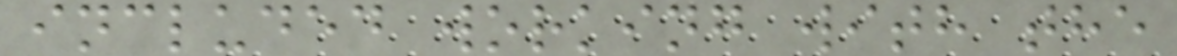included working with the
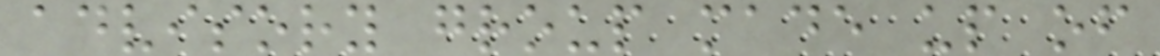advisory group made up of
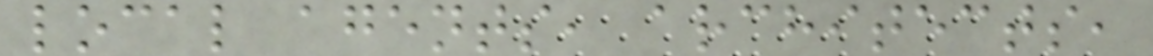local agents, architects,
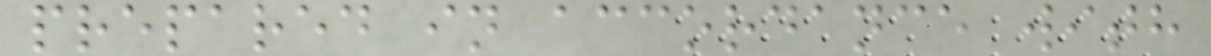prepared in accordance with
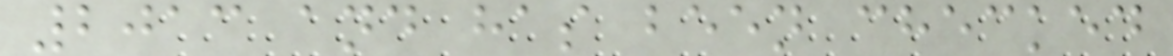2013 and has been checked
